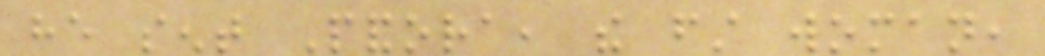he sent Pandora, the first woman,
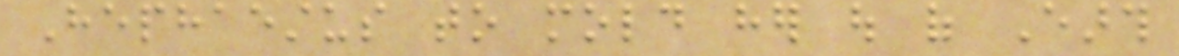Hephaestus to mold her out of Earth
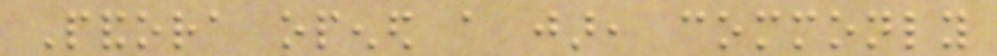Pandora opened a jar, commonly
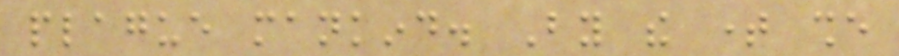plague mankind. By the time she
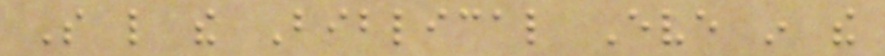So like the Biblical Eve in the
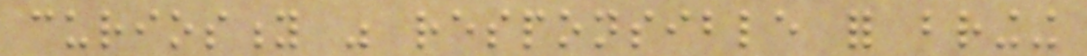curiosity was responsible for bringing
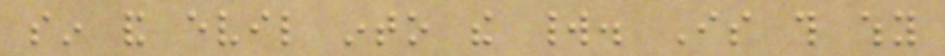sin and evil into the world. Is this why
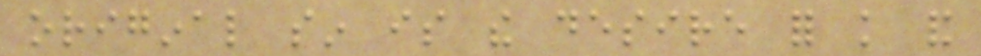original sin is the desire for knowledge and
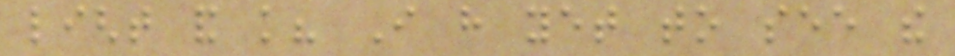light and knowledge? I have yet to see the
